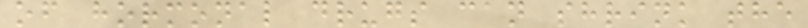of hormonal drugs can shrink the
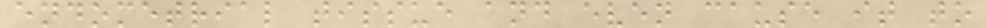endometrial tissue and even cause it to
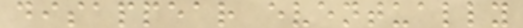disappear eventually
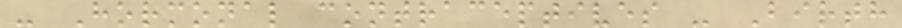- Hormonal contraceptives - Birth
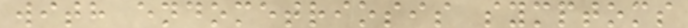with endometriosis symptoms
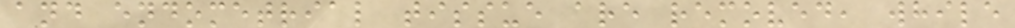and endometrial tissue are removed, while
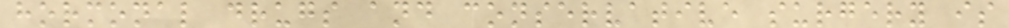hormonal drugs and conservative surgery is
